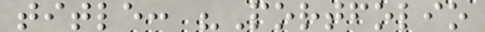title: "Portfolio
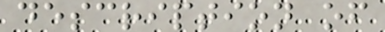description of
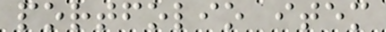portfolio item
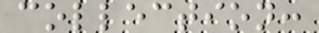collection:
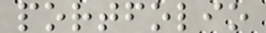portfolio
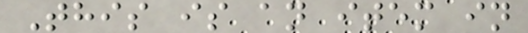This is an item in
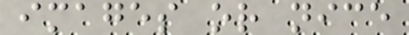images or nice
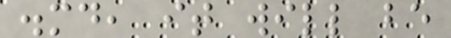.md, it will be
